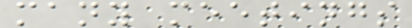many meetings
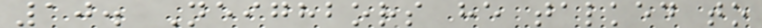10. Neighbors he talked to
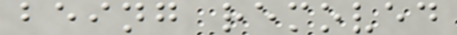being removed
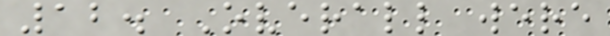12. Overall were
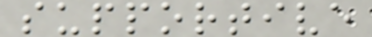supportive
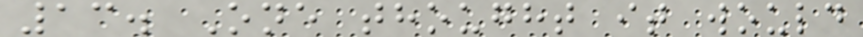13. One thought it would
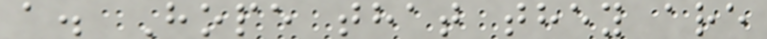a. Hope that they are
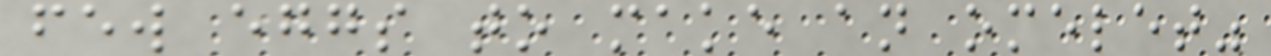few eggs to make an omelet"
